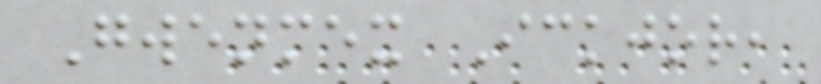Gwenmex Ickjor,
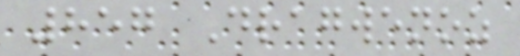857 Dragwenoz
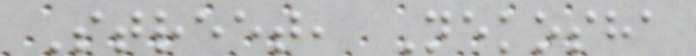Street, Nekosha
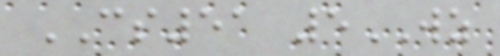CS51 5WZ
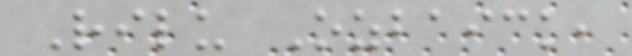Rilu Ozbaick,
